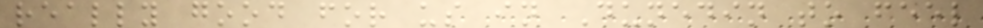really good for us in Dunedin to feel
